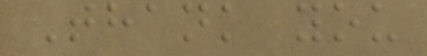Thank you
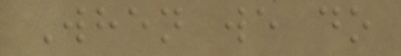When we do
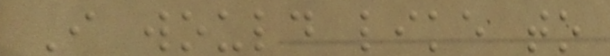I would like to
